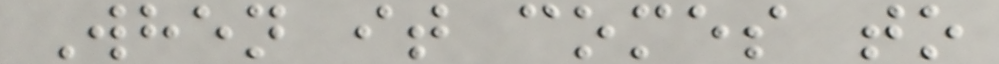When it comes to
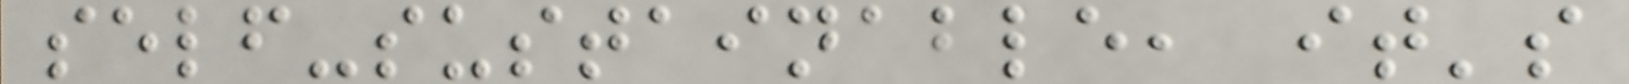self-sustainable, it's
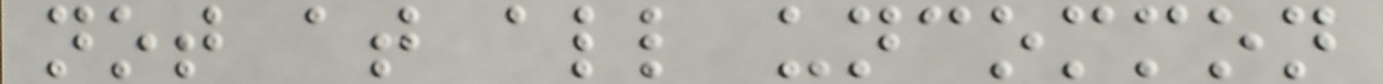not at all uncommon
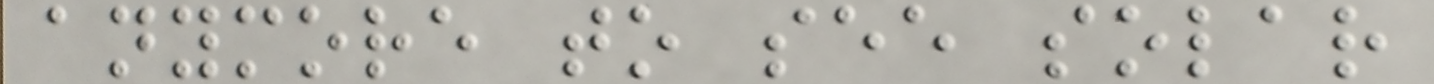anymore to see solar
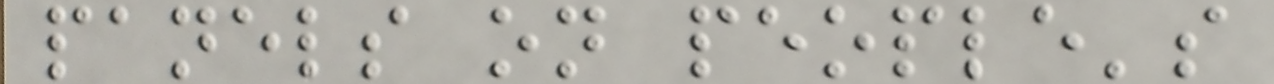panels on people's
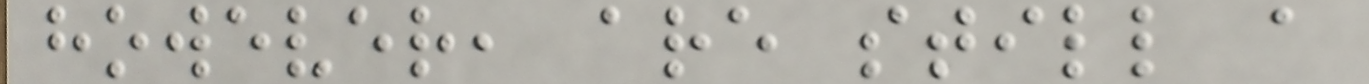however, are still a
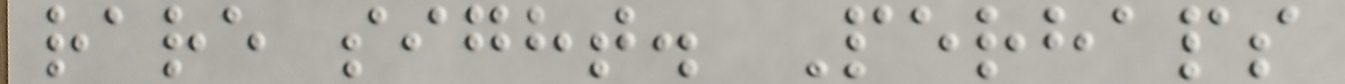rare sight. Perhaps
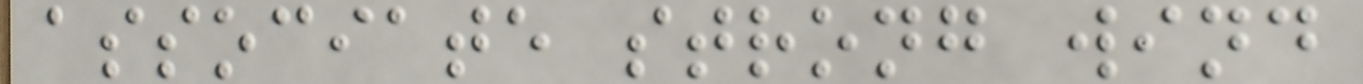associate strong wind
